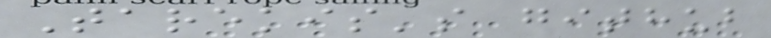Tarekis's github
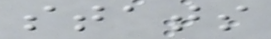stats
